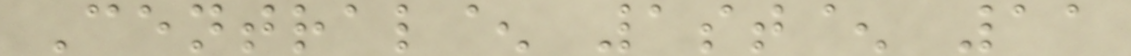Central^ 1st^ 11
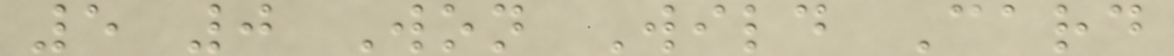5 0 Won Wild Card
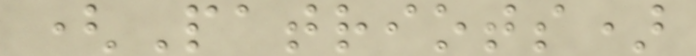(Patriots)
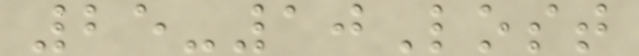25-10Lost
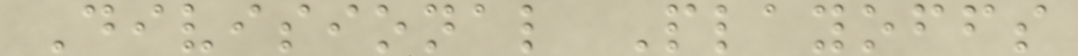Divisional Playoffs
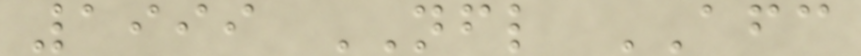1999 NFL AFC
